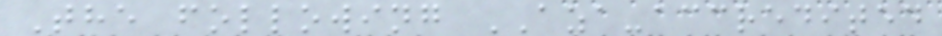The following AZA-accredited
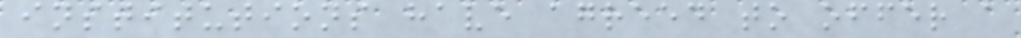institutions have agreed to offer a
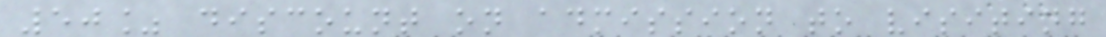50% discount on admission to visiting
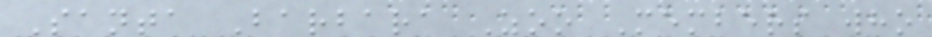Santa Barbara Zoo Members who
